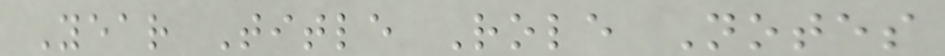Year Title Role Notes
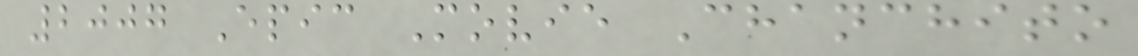2007 Epic Movie Chanchito
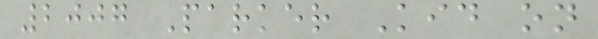2007 Parker Kid on
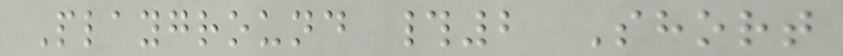Playground #2 Short
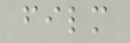film
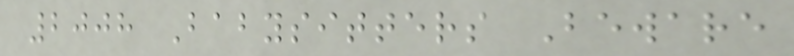2008 Babysitters Beware
